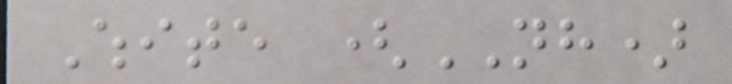White (NH)
